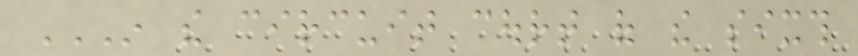IN THE CIRCUIT COURT OF THE SIXTH
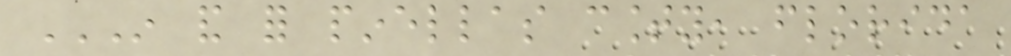IN AND FOR PINELLAS COUNTY, FLORIDA
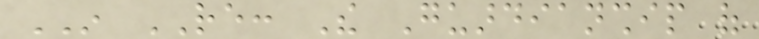IN RE: The Guardianship of
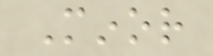Minor
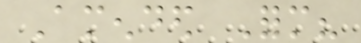Amended Form?
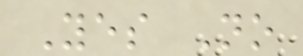Yes No
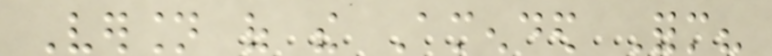Version of the Amended Form?
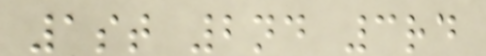1st 2nd 3rd
